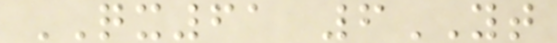QX61 6YT
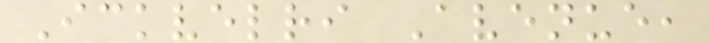Ickvelri Avenue,
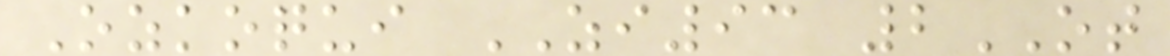Ozkoqui ZI93 2OT
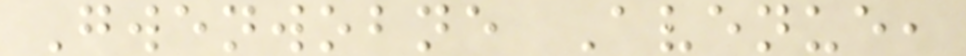Gwenwobne Avenue,
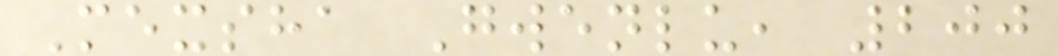Mexsha Gwenlu, 200
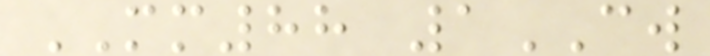MM88 1CW
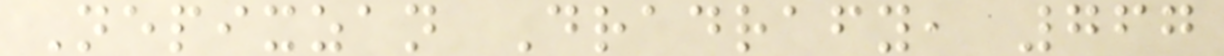Nepixzan Dradrafy, 767
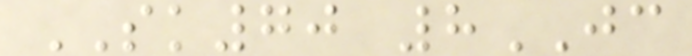SK70 8JC
